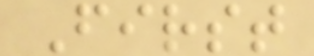First
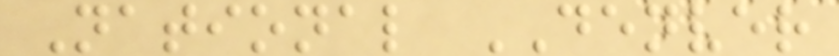National DENVER
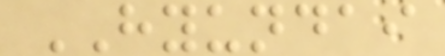HYUNDAI
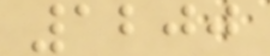1200
